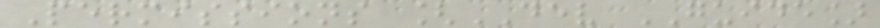Permissions [DEV GUIDE]
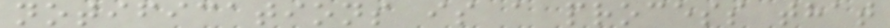notifications is a process that
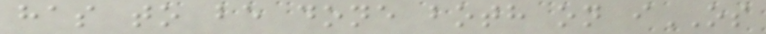has to be done both on iOS
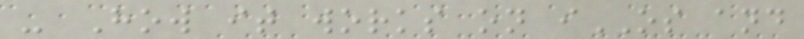- How it works on iOS and
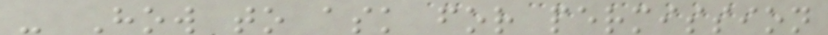- How to ask for permission
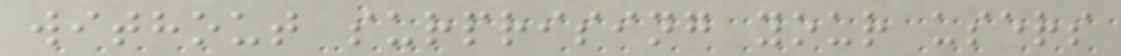without surprising your users
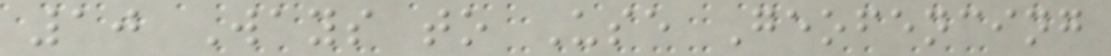10 Ways to Use Geofencing
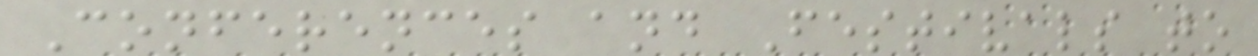Conferences and Festivals to
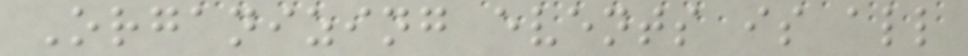Organizing events is all
